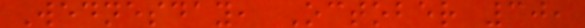Wednesday, October 30,
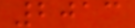2013
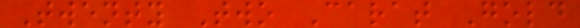Twenty Two Carat Gold
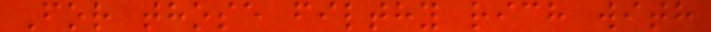For those filthy rich with
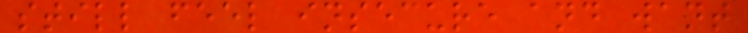still feel insecure and want
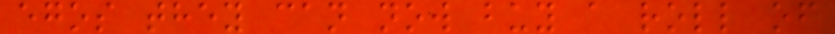egos they can now buy a roll of
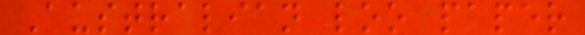Australian loo paper
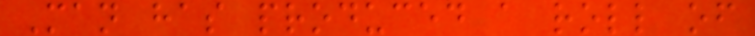Man has produced a roll of
